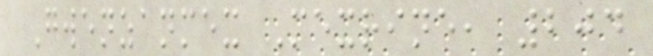Gwenzanmex Mexrine, 204
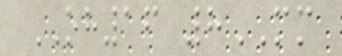OH16 8MM
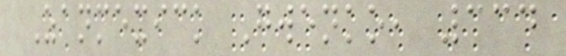Zanmexick Gwenko, 334
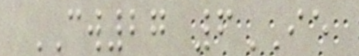CW27 6IE
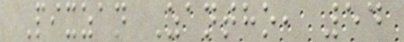Pixzan Zantho, 54
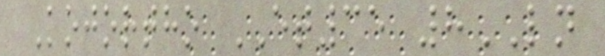Kojortho ET35 8LN
